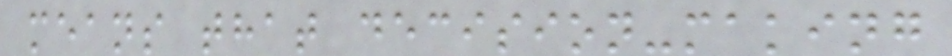means that decision-making
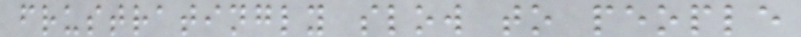frustratingly slow to people
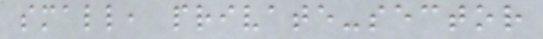small, private-sector
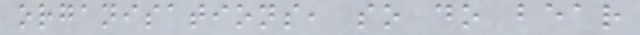organisations, so do bear
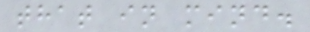that in mind.
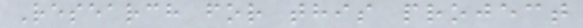Research for this project
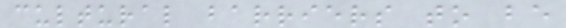cultural barriers to be
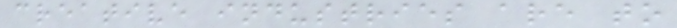creative industries are to
